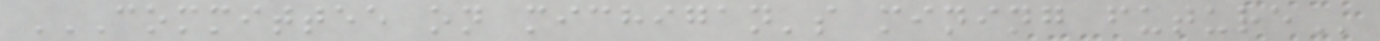COMMITTEE ON MICHIGAN'S MINING FUTURE
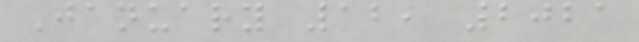January 12, 2021
